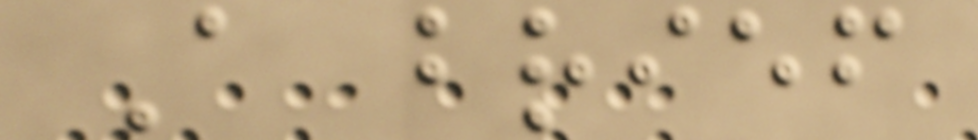A brief
